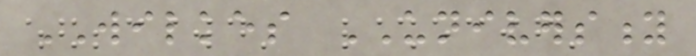WILKES UNIVERSITY
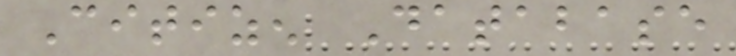Citizen Database
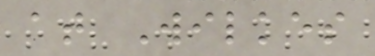at Wilkes
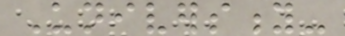University-
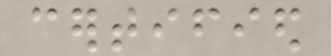certified
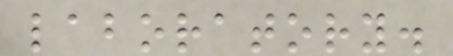laboratory.
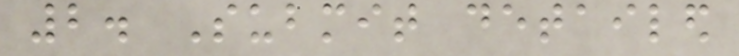2. Submit detailed
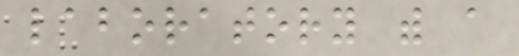laboratory with a
